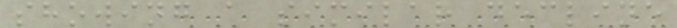showing a similar decline
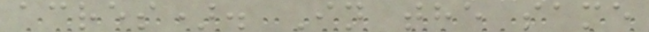acres). In the same
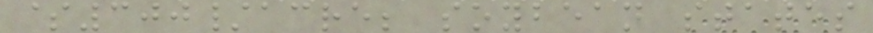$300/acre; soybean states
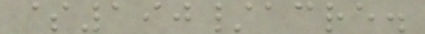$190/acre.
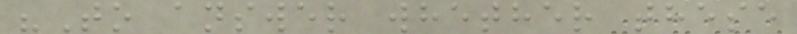"To answer whether these
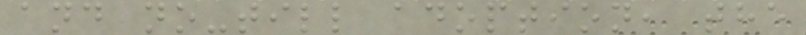and no-till adoption, the
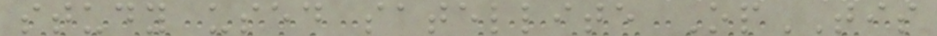study used satellite OpTIS
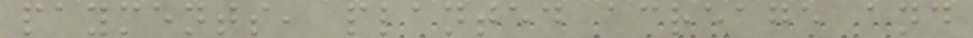payments, planted acreage and
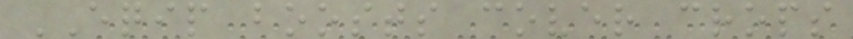EQIP boosts cover crops
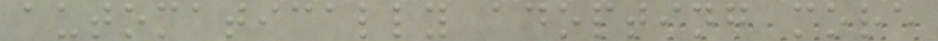automatically adopting more
